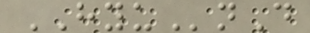HYUnD
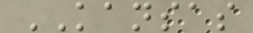KANSAS
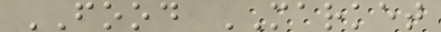FOOD MARKET
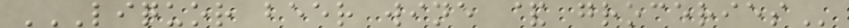LIQUOR BEER WINE & GROCERIES
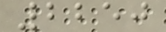2250
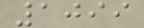1099
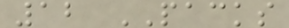12 PACKS
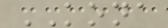KONA
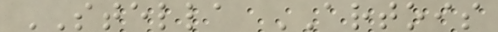STELLA ARTOIS
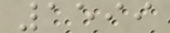1599
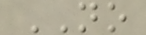NO
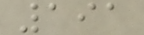191
